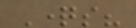Questions?
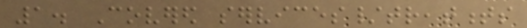1. Covered services/treatments
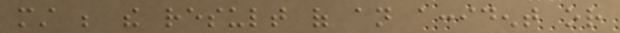must be the result of an accident or
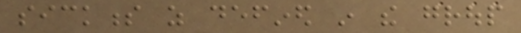sickness as defined in the group
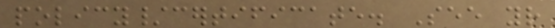policy/certificate. See your
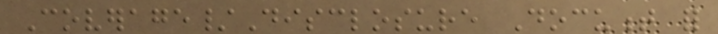Coverage/Disclosure Document for
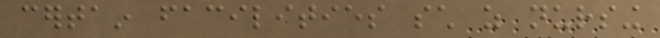certain facilities such as nursing
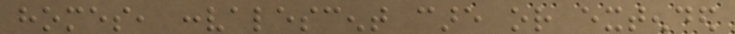homes, convalescent care or extended
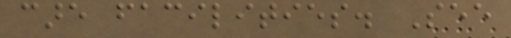care facilities. See
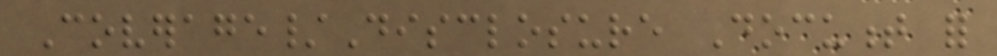Coverage/Disclosure Document for
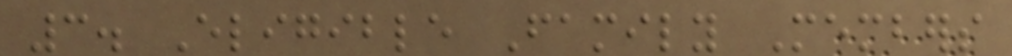3. Eligible Family Members
